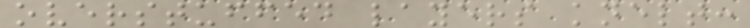overstuffed layers knelt:
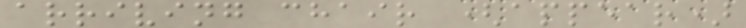arriving chair (appear)
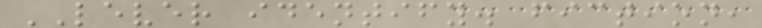LEVER identify. fiction,
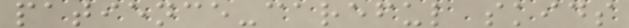patience-careful skids
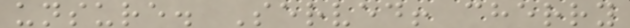unsure. Served! cherry
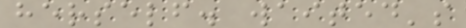herself. waited's
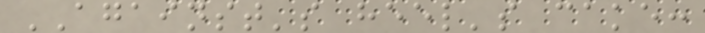AGAINST's heel's cake:
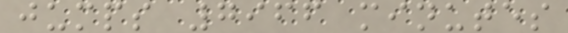jumps 7966 minutes
